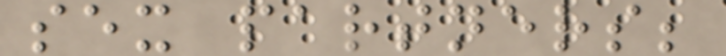sex partners;
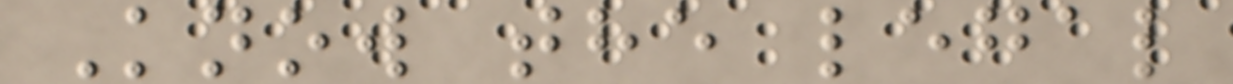Know the legal
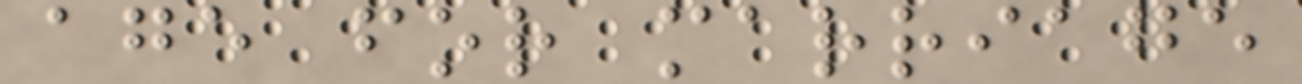age for marriage
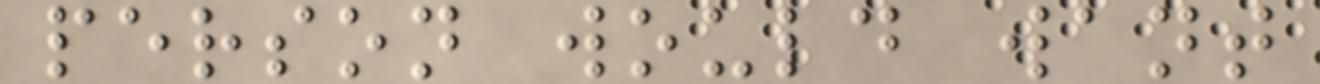person would want
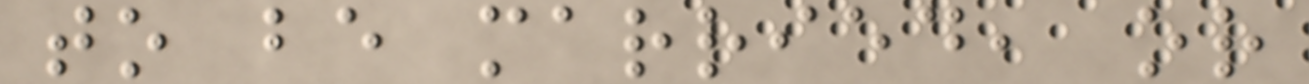to be married, or
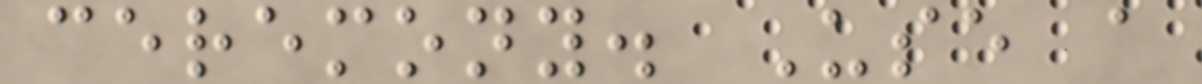ceremony. Use a
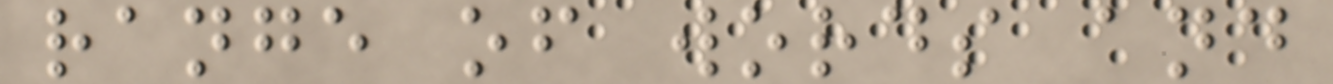range of words and
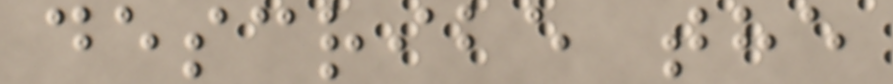describe the
